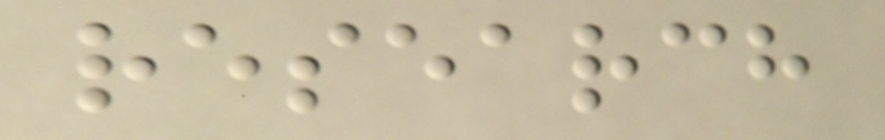research
